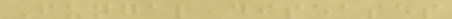Fungal diseases
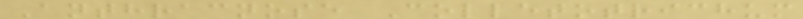Anthracnose Colletotrichum
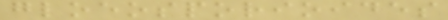gloeosporioides
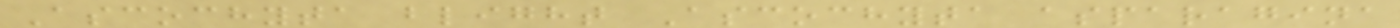Ascochyta blight Ascochyta asparagina
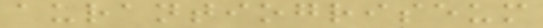aurantiogriseum
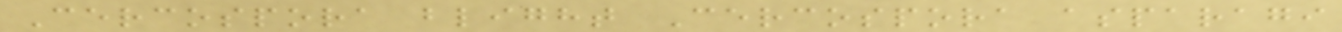Cercospora blight Cercospora asparagi
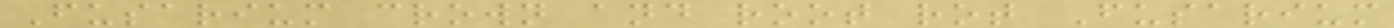Fusarium crown and root rot Fusarium
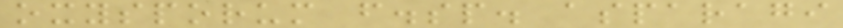oxysporum f.sp. asparagi
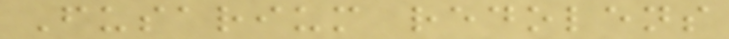Fusarium redolens
